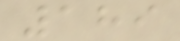189
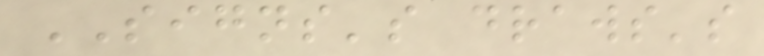SIGNS's draws's
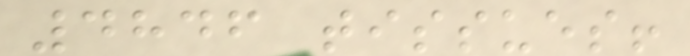4846 tissues!
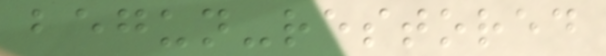begun-restored
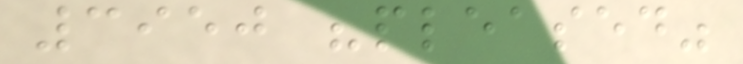3950 "pleased"
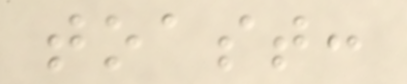toast:
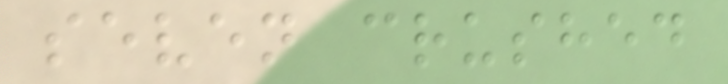seven crushed
